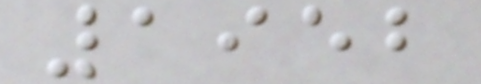1952
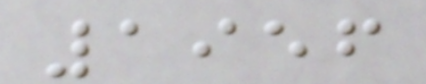1956
